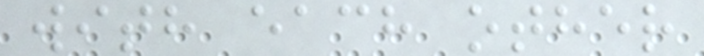with each other
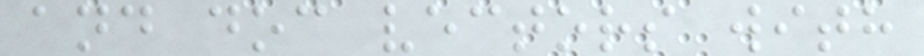and doc vectors with
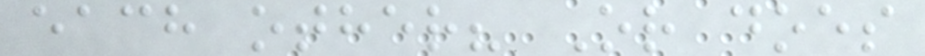each other? Or does
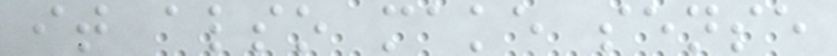it also make sense
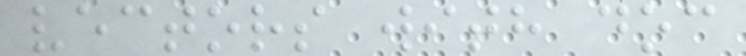vectors with doc
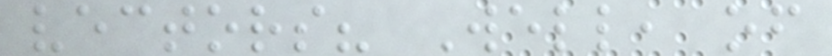vectors? Well, of
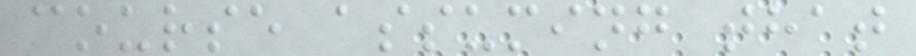course assuming that
